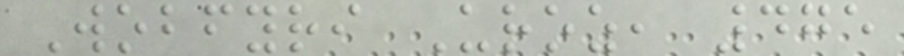Wobfyri Uroz, 475
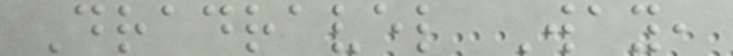Dradravel Way,
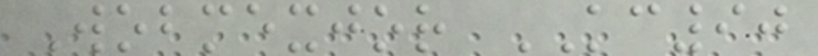Wobmexjor KC90
